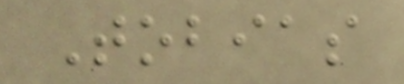Tobias
